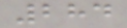284
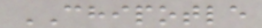CHIPOTLE
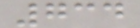734
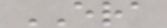ERA
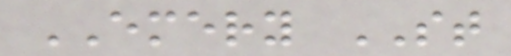EMERY ST
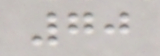70
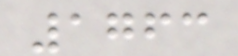1763
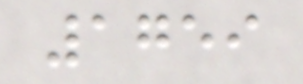1759
